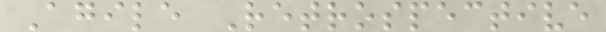Agile Retrospective
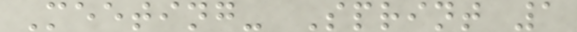Meeting- Sprint 1
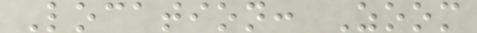Location: Zoom
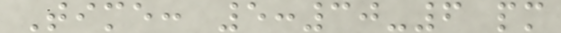Time: 5:30-6 pm
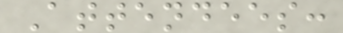Attendees:
